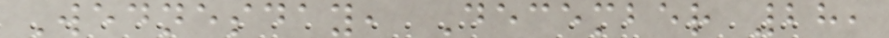Wednesday, December 28,
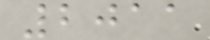2011
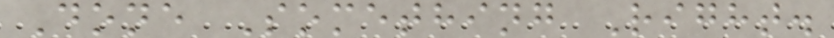Done Something Right.
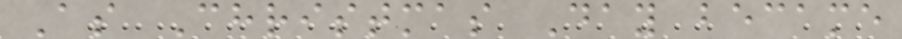As Christmas Day became
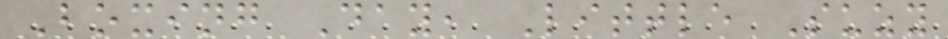Boxing Day, Little Suzy
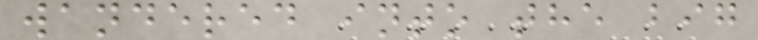wandered into the big
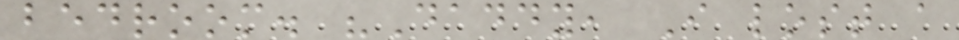bedroom. "Daddy, I lost a
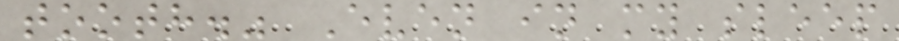tooth." Even in my sleep
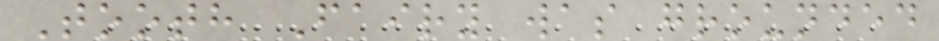Tooth Fairy was grounded
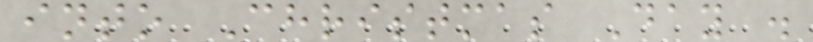into Christmas Day .
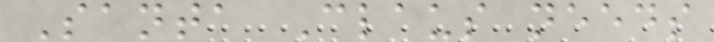Santa Claus needs
